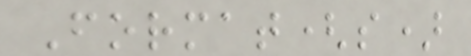Format(s)
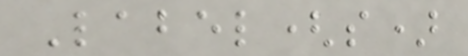Label(s)
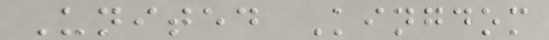United Kingdom
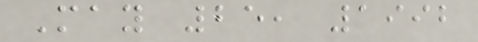May 25, 1992
